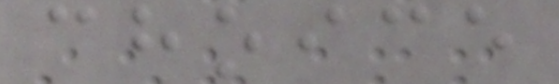choice
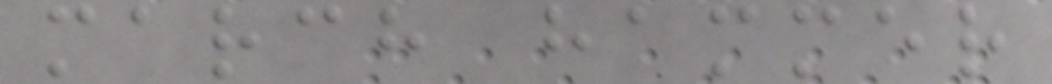march hammer
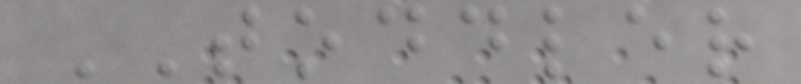TODDLER
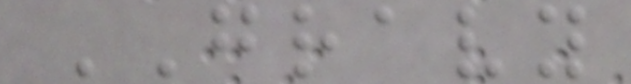GRAVY
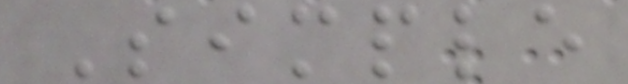Simple
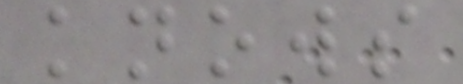knows
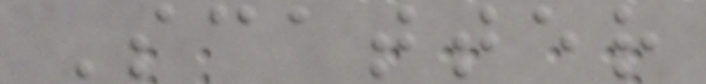Scatter
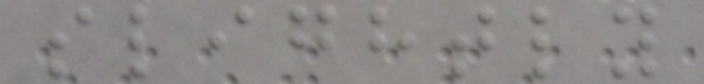slightly
